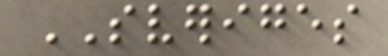SVERIGES
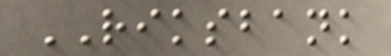RIKSBANK
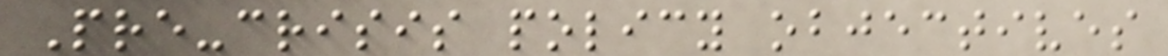Pre-crisis policy objectives
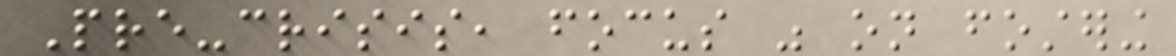Pre-crisis, focus was on fostering
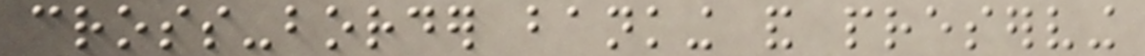cross-border banking and preserving
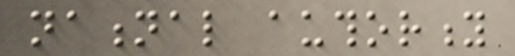national authority
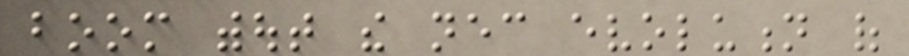boom without the necessary evolution of
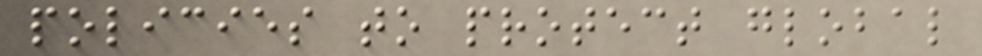policies to protect global
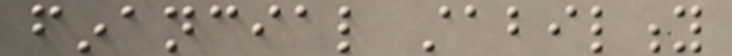financial stability
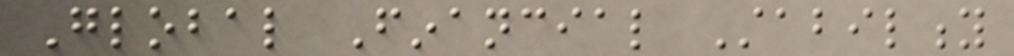Global Financial Stability
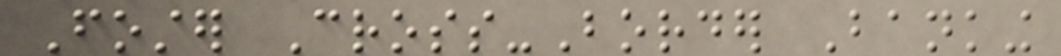Foster Cross-Border Banking
